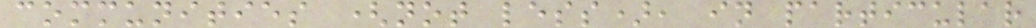communities (not less), in particular
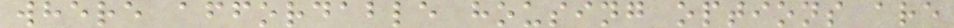where affordable housing options are
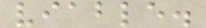viable.
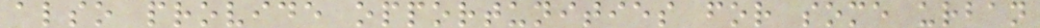also provide opportunities for some urban
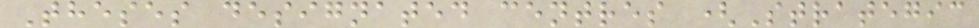Theses designated centres (Strategic
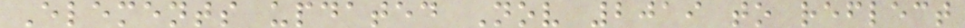Elements updated Nov 2019 to reflect
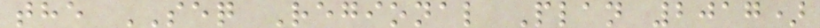the SEQ Regional Plan 2017)
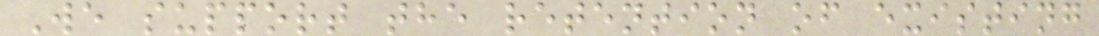We support the retention of existing
